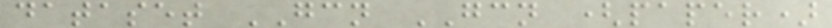dataset GCN GCN (paper)
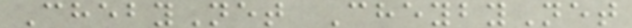ChebyNet CheybyNet
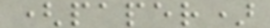(paper)
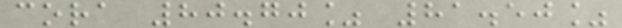cora 80.70% 81.50%
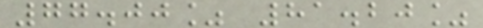77.00% 81.20%
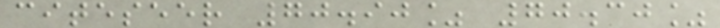citeseer 70.90% 70.30%
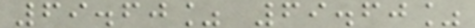69.60% 69.60%
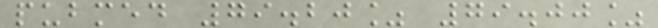pubmed 79.20% 79.00%
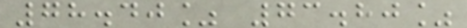78.40% 73.80%
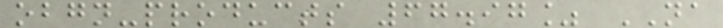obgn-products 67.97% NA
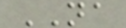NA
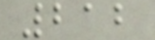212
